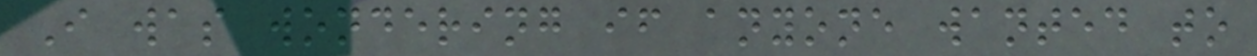I was wondering if anyone wanted to
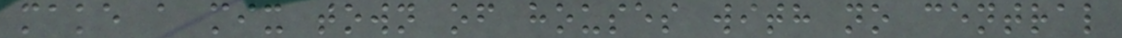make a mix town of houses with no central
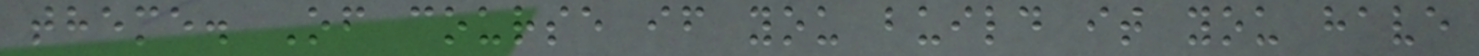theme. Of course if you build it you have
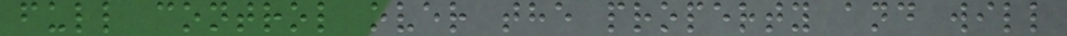full control over the property and will
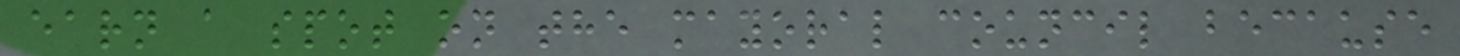earn a spot on the mayoral council because
